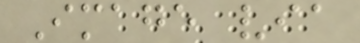Image via
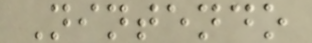Nintendo
